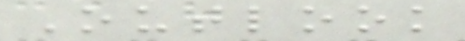Outlook
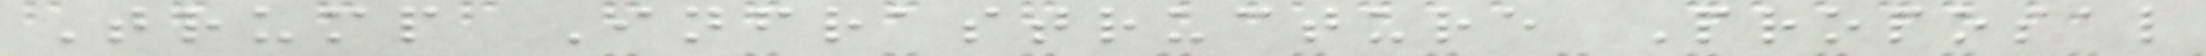Trump Infrastructure Proposal
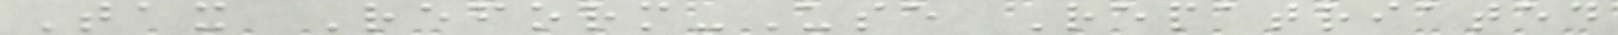Tax Reform-Use Repatriated
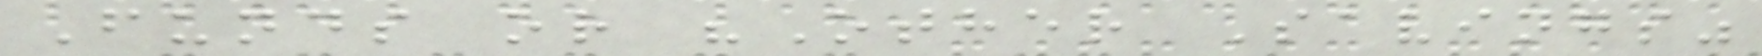Funds or "Other Savings"
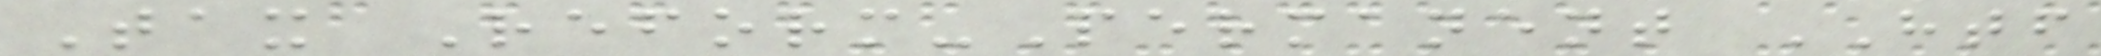Tax Reform-Permanent HTF
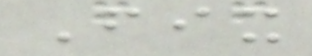Fix
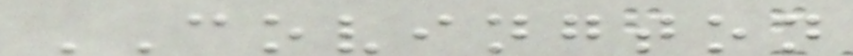COVINGTON
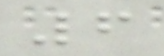6
